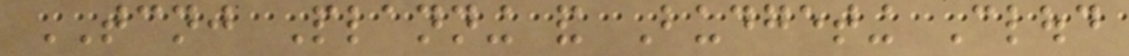TCNJ Planning and Budgeting Cloud
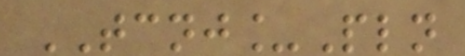TCNJ_Pln
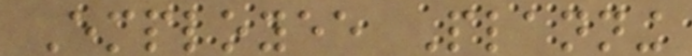Employee Planning
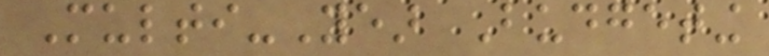Multi-Year Budgeting
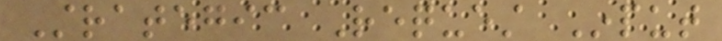Strategic Request Input
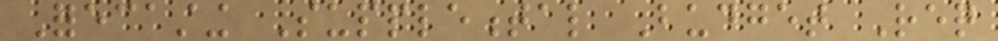Forecasting Supplemental Budget Req
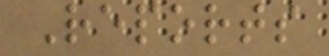Reports
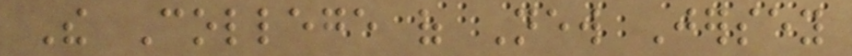The College of New Jersey
